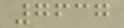7637
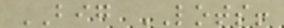BIG LOTS!
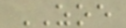ZOE
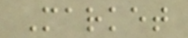Market
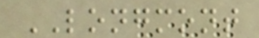LONGMONT
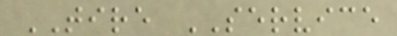TIRE SERVICE
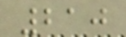210
